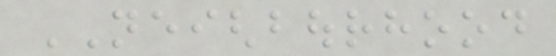NEIGHBOURHOOD
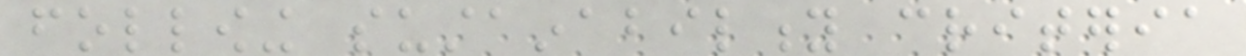following sustainability criteria
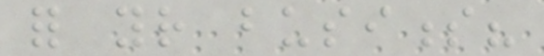for your business?
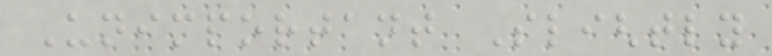Unimportant Slightly
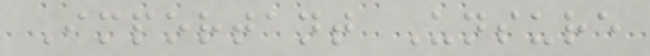Important Unsure
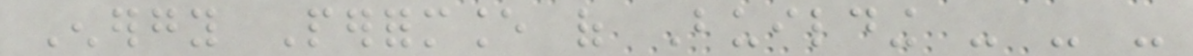Energy Performance of Building - - -
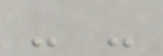- -
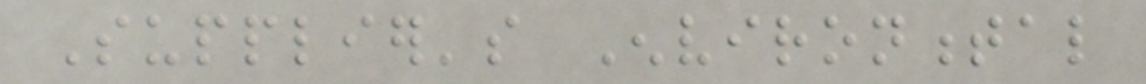Supplier's Environmental
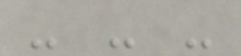- - -
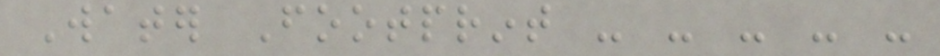Water Footprint - - - - -
